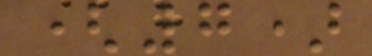(7)
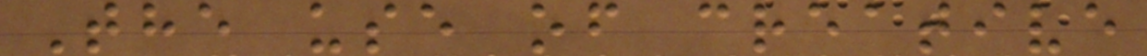The use of creative
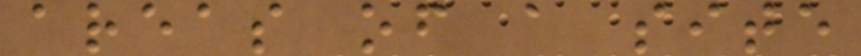areas of a site
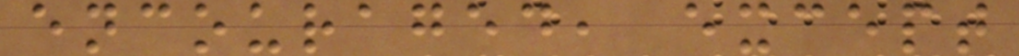encouraged, except
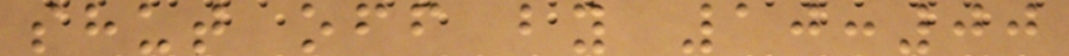shut off by 10:00
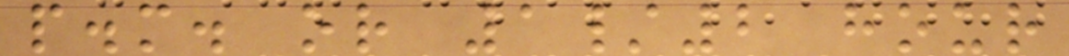p.m. or 1/2 hour
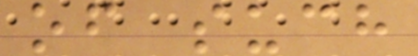of such
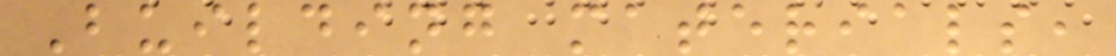Building materials,
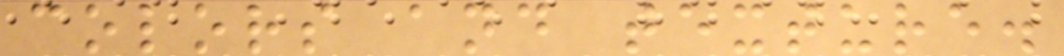colors and texture.
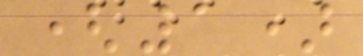(1)
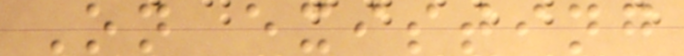On existing
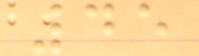45
